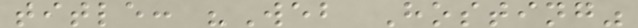title: "Web Hosting"
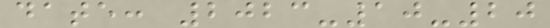date: 2023-10-20
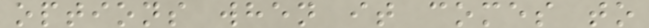options when it comes to
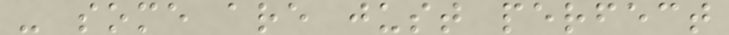- some are just perfect
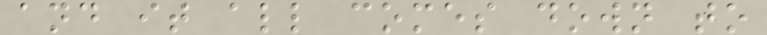and it all comes down to
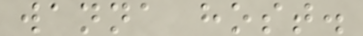wanna host.
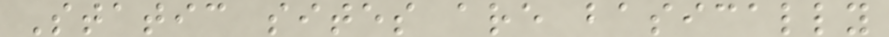Static sites are basically
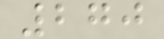270
